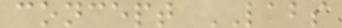concept LABS
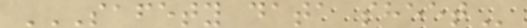SAFETY DATA SHEET
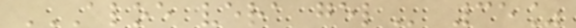ALOE VERA GEL 35%
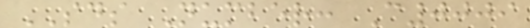SDS Number: C0009
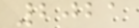2021
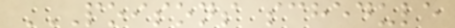POISONS SCHEDULE
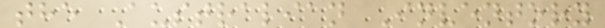the Australian Inventory
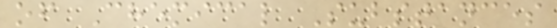of Chemical Substances
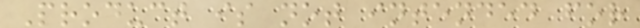Product is not intended for
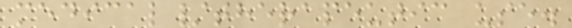medical/therapeutic use.
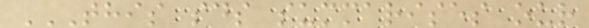THIS SDS SUMMARISES OUR
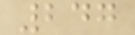247
